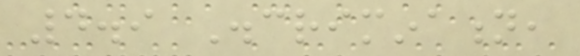4.9 Discrimination,
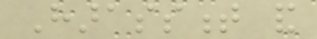Harassment and
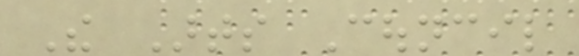The Arts Council
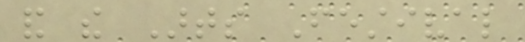and the Arts Festival
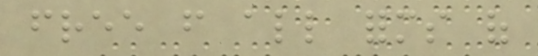free from all forms of
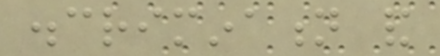discrimination and
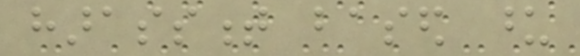harassment based upon
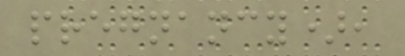pregnancy),
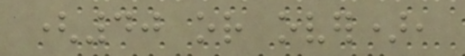(40 or over),
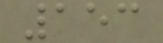153
